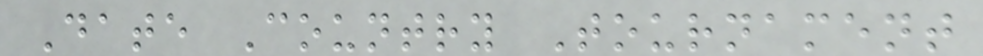Date Country Tournament
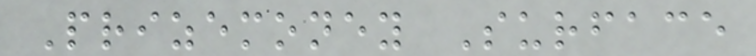Prizemoney Surface
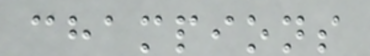champions
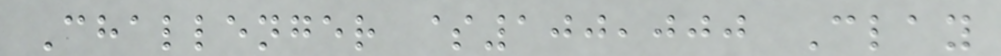Challenger $100,000 Clay
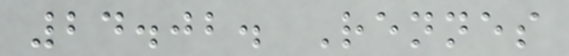24.02. Rennes
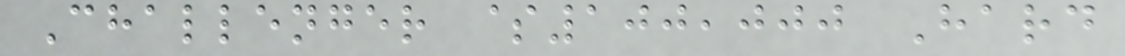Challenger $100,000 Hard
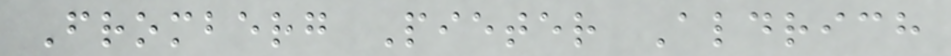Fromberg Pieter Aldrich
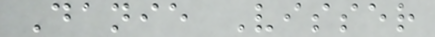Danie Visser
